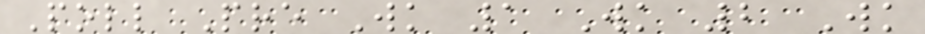Poll Pre Wk 1 Wk 2 Wk
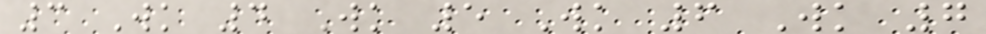3 Wk 4 Wk 5 Wk 6 Wk 7
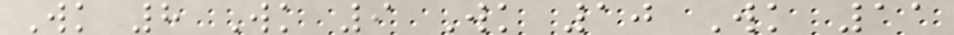Wk 8 Wk 9 Wk 10 Wk 11
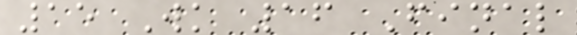15 Wk 16 Final
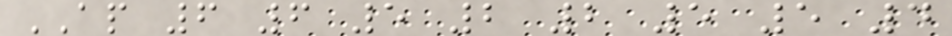AP 6 6 5 2 2 5 5 4
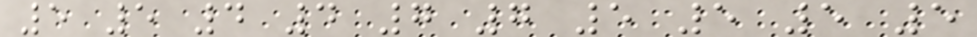5 5 4 4 7 7 5 5 5 5
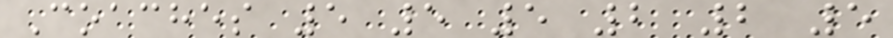Coaches 5 5 5 2 2 5
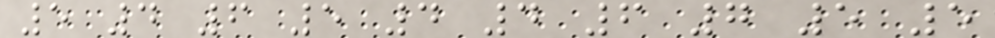5 4 6 5 4 4 6 7 5 5
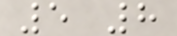5 8
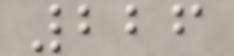226
